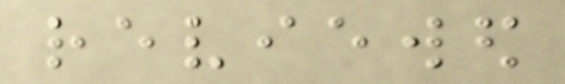reviewed
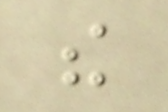the
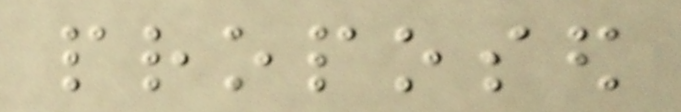proposed
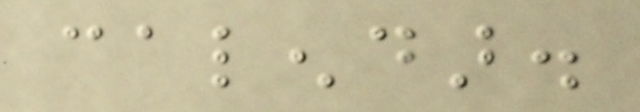calendar.
